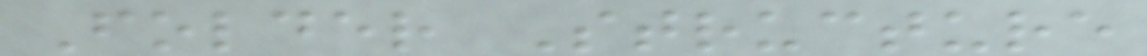Folder Structure
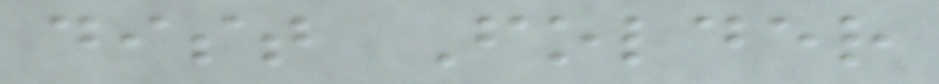dist Folder
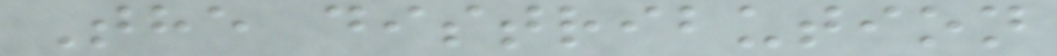The distribution
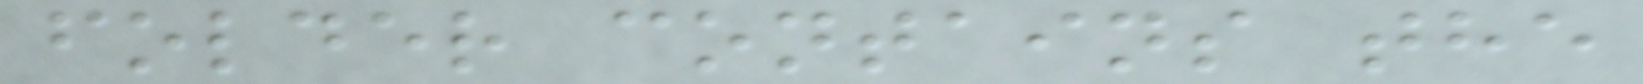folder contains the
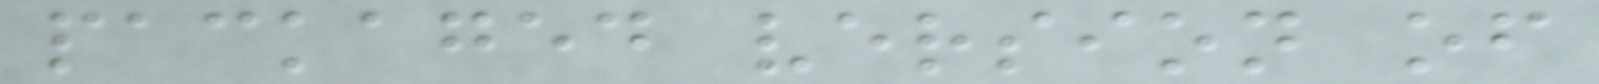packaged version of
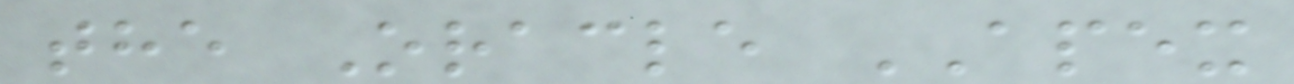the Oracle APEX
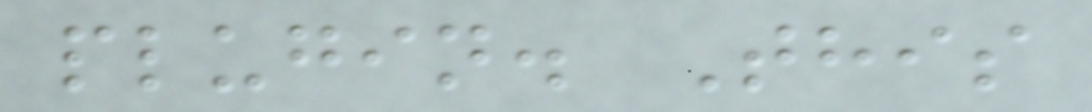plugin. This
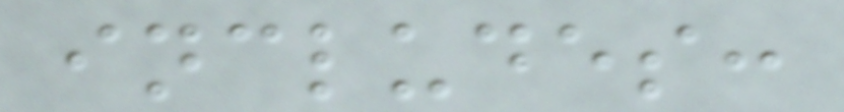includes:
